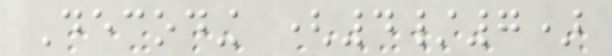Decoding (4/7)
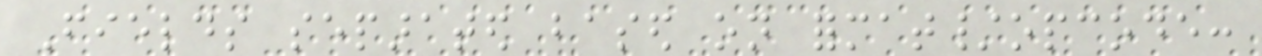Fields separated based on format/opcode:
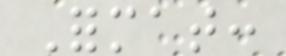Format:
